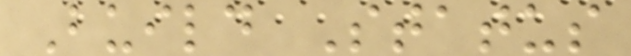Build Status
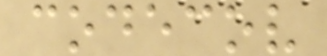codecov
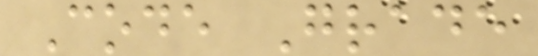Code Grade
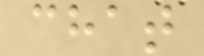chat
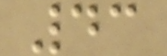43
